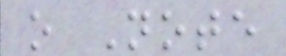o Note
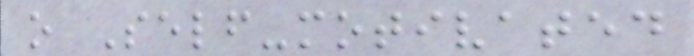o Self-motivated
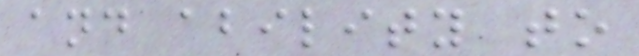and ability to
